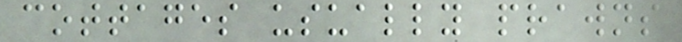cottages usually prawns
